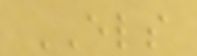ELS
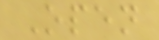Open
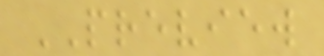PREVIEW
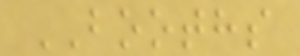BOOTHS
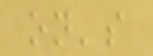on's
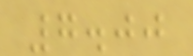7.00
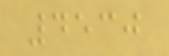4530
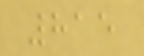815
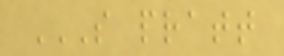S PRATT
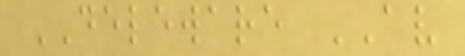DELEWARE AV
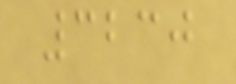3230
